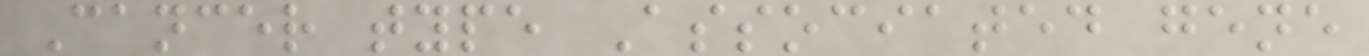Cancer type Associated gene
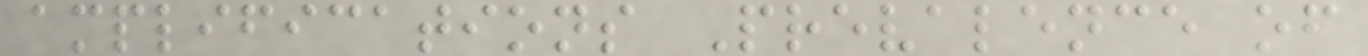amplifications Prevalence of
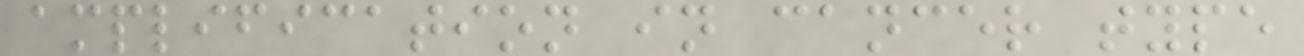amplification in cancer type
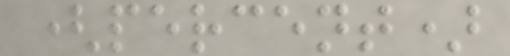(percent)
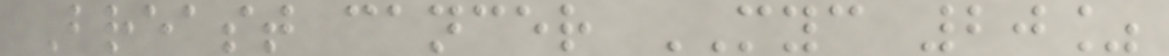Breast cancer MYC 20%
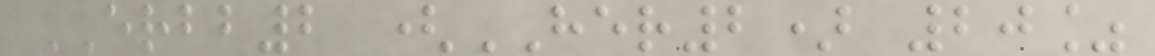ERBB2 (HER2) 20%
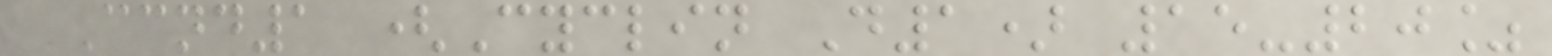CCND1 (Cyclin D1) 15-20%
